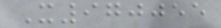X970055
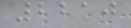2210
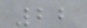22
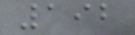192
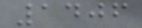1406
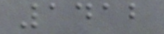1412
